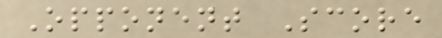Opponent Score
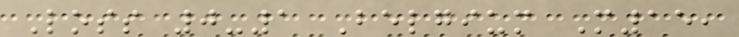Loss 0-1 Belgium M15,
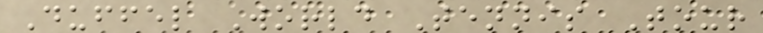Duffel World Tennis Tour
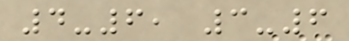4-6, 3-6
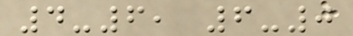4-6, 6-0
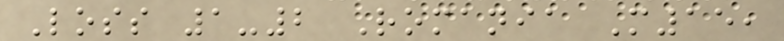Loss 1-2 Romania M15,
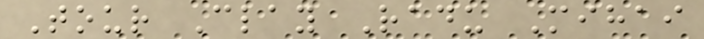Tour Clay Radu Mihai
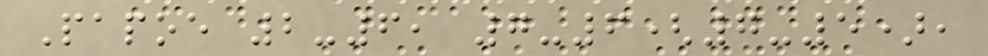Papoe 2-6, 7-6(7-5),
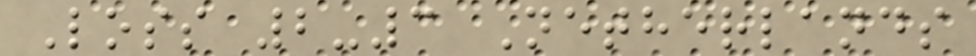Loss 2-3 Netherlands
